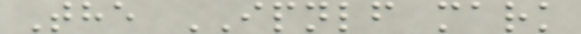The IPNLF mark
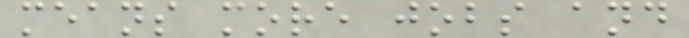means more jobs and
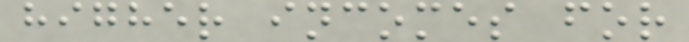higher incomes for
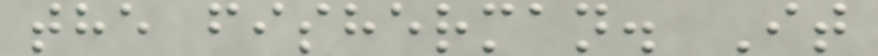the fisherman. It
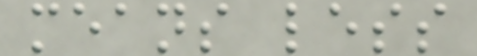means less
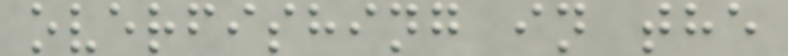overfishing in the
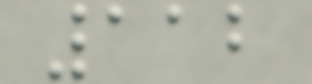112
